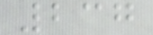237
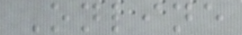Online
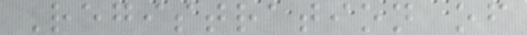Registration of
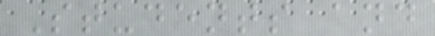Students and
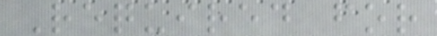Required for
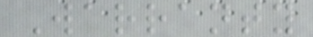Warranty
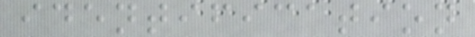identification
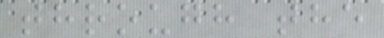through the
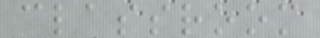classroom
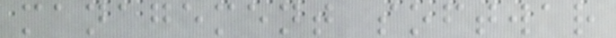management softwar
